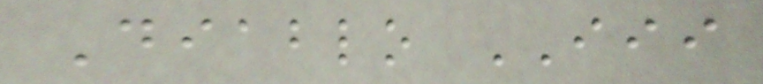Diablo III
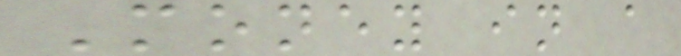Money in a
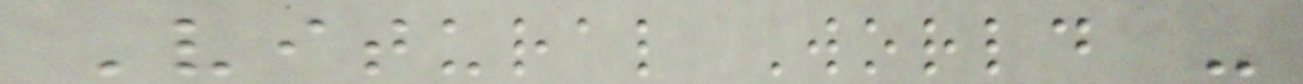Vitural World -
